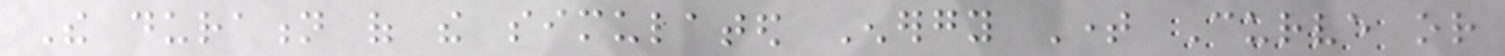The duration of the simulated Energy Time Curve or
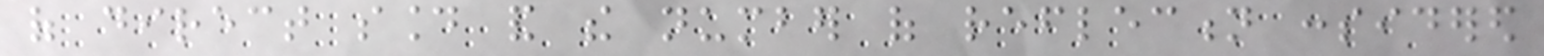of direct sound and the number of reflection considered
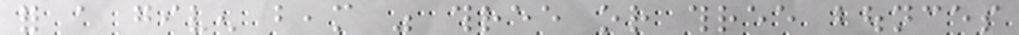for a given beam was three or three bounces
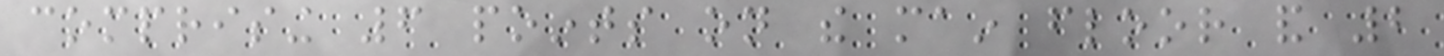comprising 6 points on the main floor and 2
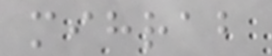mihrab
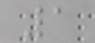1
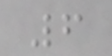6
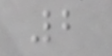2
